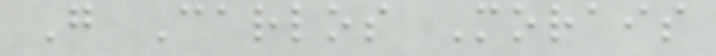G Carlos Morais
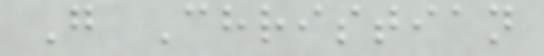G Christian
